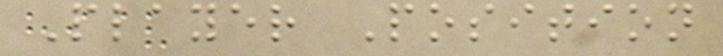Player Position
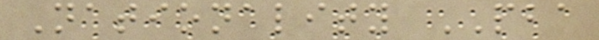Nationality PBA
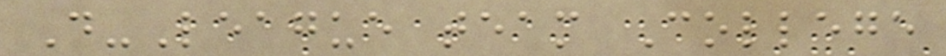D-League team College
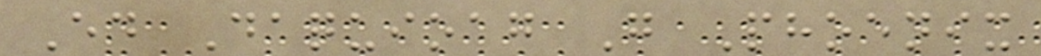Ed Daquioag G Phoenix
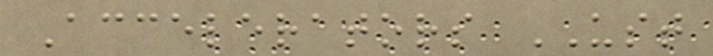Accelerators UST
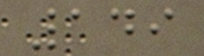149
